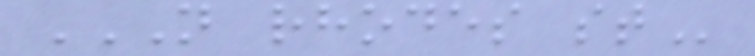N RHODES ST
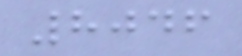8046
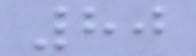80
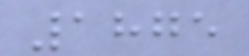1875
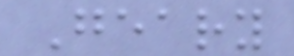Geary
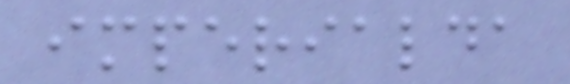imperialda
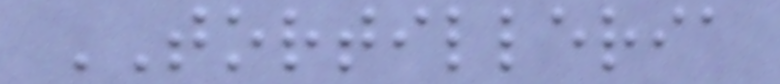TORTILLERIA
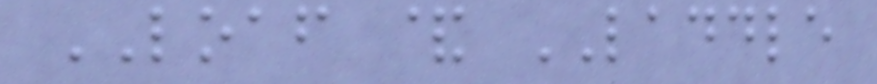LOAF & LADDLE
